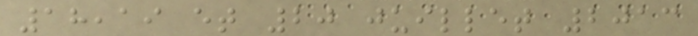18,19 et 20 juillet 2013
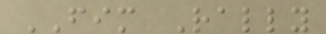FIM Rally
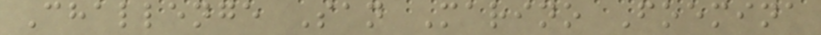Challenge San Marino Foemina
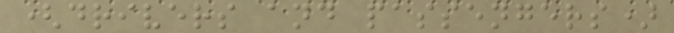(drivers and passengers)
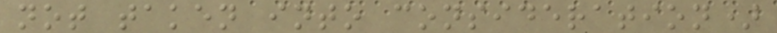not taken into consideration)
